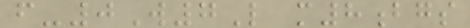f-0W7L m8bgs
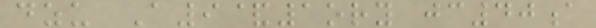dzu A9&1ory jc40a
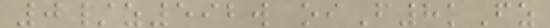0/z592w oiF8kFz
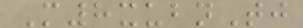M8xubnTj
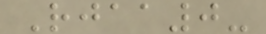Rjaa0-
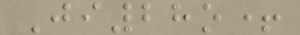Ji28o+
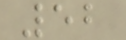52
